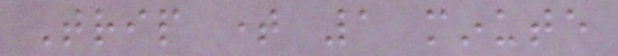Trip time 1 minute
